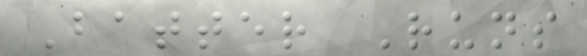Batter Runs
